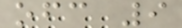ofc 9
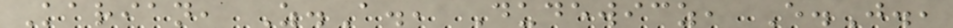Karian, Z.A., Dudewicz, E.J.,
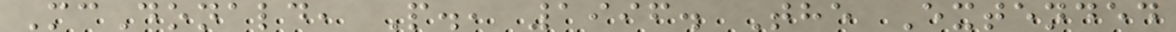McDonald, P., 1996. The Extended
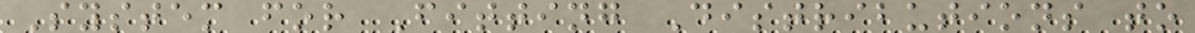System for Fitting Distributions to
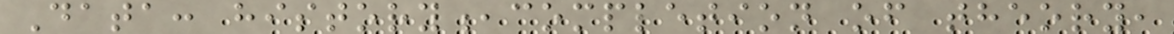Data: history,completion of theory,
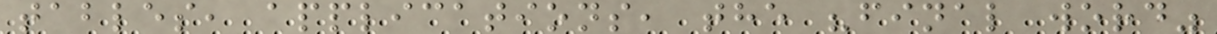tables, applications, the "final word"
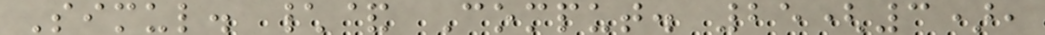Simul. \& Comput. 25(3),
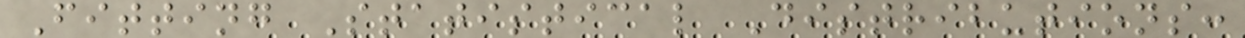Fitting Statistical Distributions:
